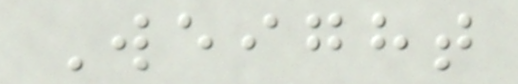Weight
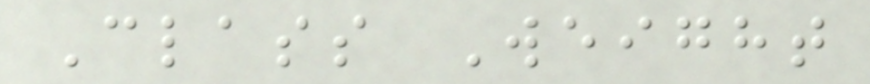Class Weight
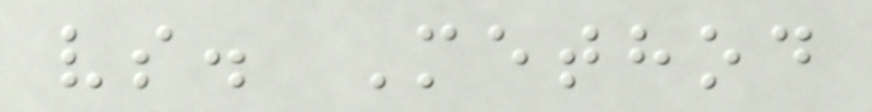vs. Method
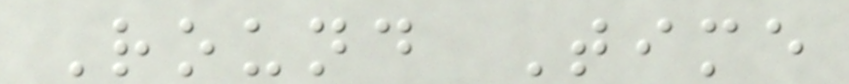Round Time
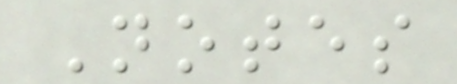Notes
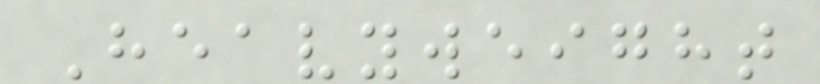Heavyweight
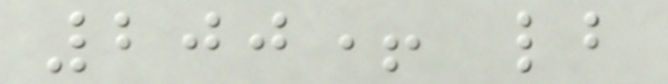200+ lb
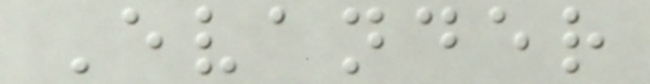Evander
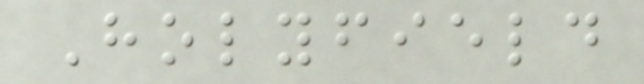Holyfield
